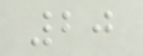20
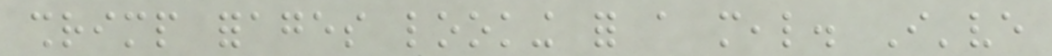shrimp forages looking for a meal. I've
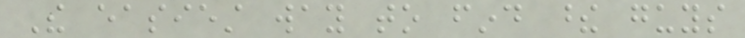The easiest way to find these guys
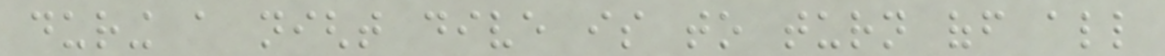during a night dive is to turn off all
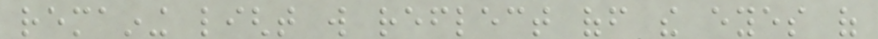remaining light will reflect off the eyes of
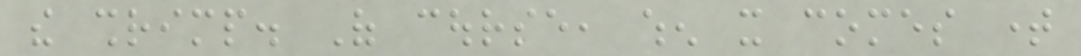the shrimp. Of course, when it comes time
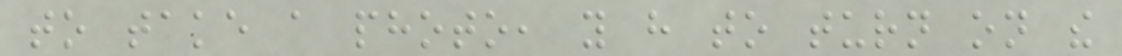to take a photo, you have to turn on the
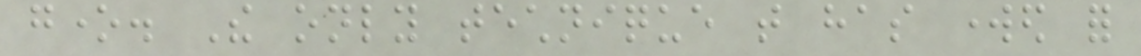gone. The only technique that has worked for
